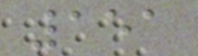151
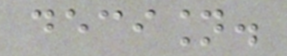decision.
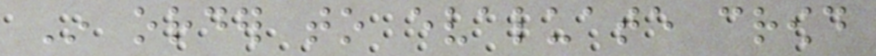In order to evaluate crowd
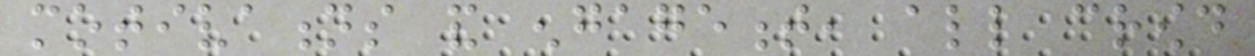motivations and engagement, all crowd
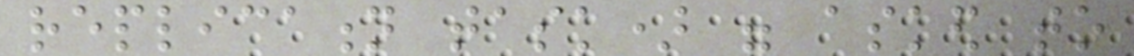replication task) were asked to
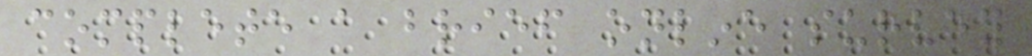complete a brief online survey
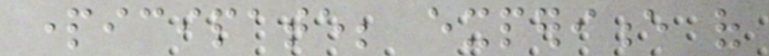participate; experience of
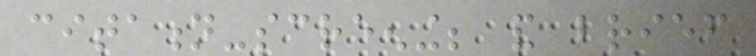citation-screening; and brief
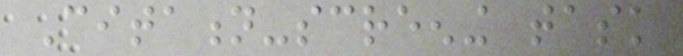Citation-screening task
